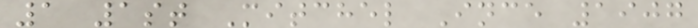1 1st Mitchel Ince 1907
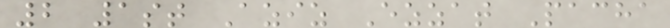2 1st Aziz Ezzat Pacha
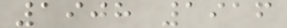1908 1916
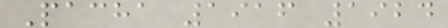Pacha 1916 1924
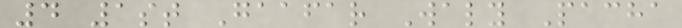4 1st Gaafar Waly Pacha
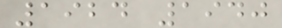1924 1940
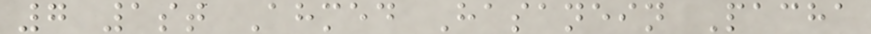7 1st Ahmed Hasanein Pacha
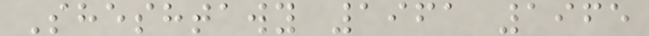Sheshtawy 1961 1965
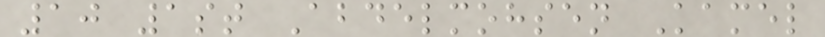10 1st Abdelmohsen Kamel
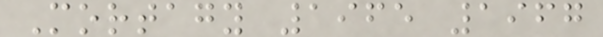Mortagy 1965 1967
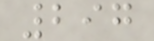297
